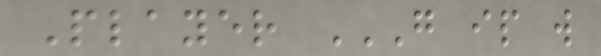Player G IP W
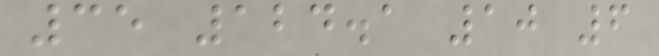35 124.1 10 6
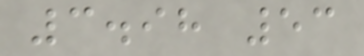3.98 53
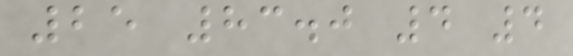25 83.0 4 4
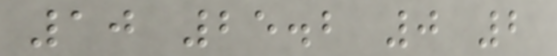10 25.2 0 2
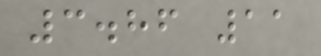3.86 11
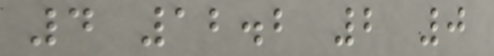4 12.2 2 0
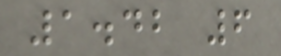1.42 6
